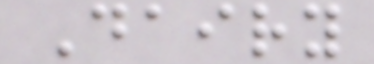Dairy
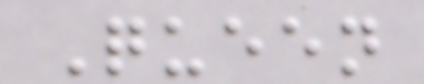Queen
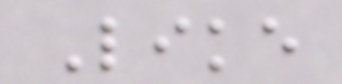Like
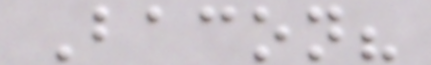Bacon?
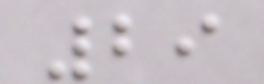29
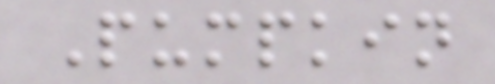Pumpkin
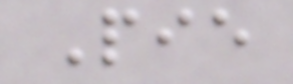Pie
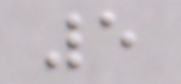5
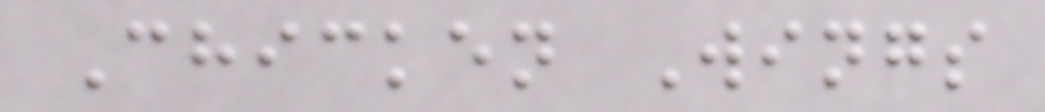Chicken Wings
